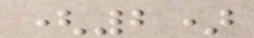(2)
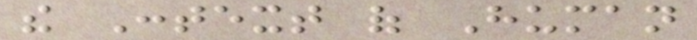the Context of Human
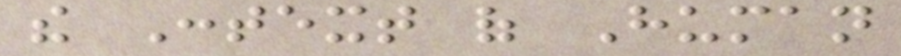the Context of Human
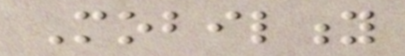Mobility
